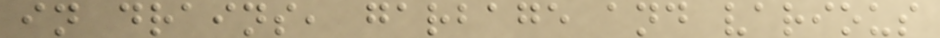in drains, garbage and various
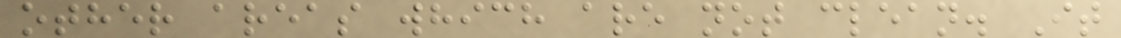other areas which are not clean. It
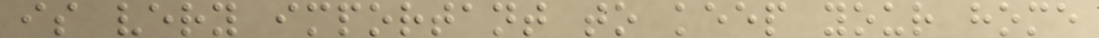is very important to keep your home
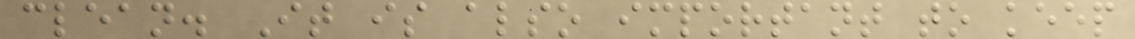clean. It is also important to keep
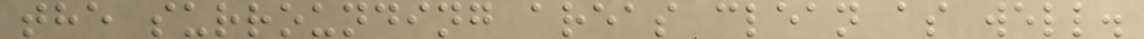the surrounding areas clean as well.
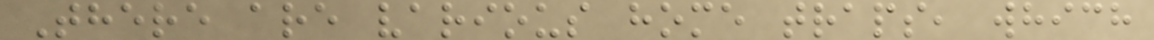There are various home traps, which
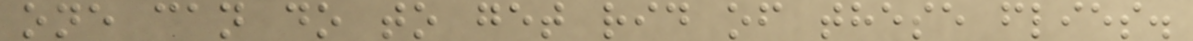one can do to get rid of these flies.
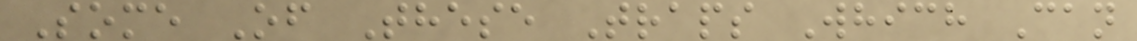Some Of These Traps Which Can
